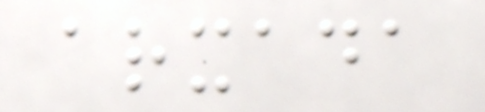arxada
